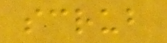scrub
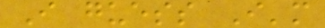I guess I'm
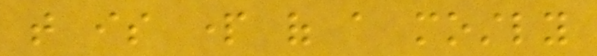that is part of a mostly
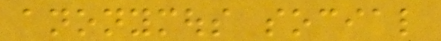anonymous social
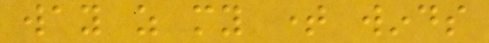way as my time winds
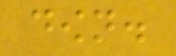down.
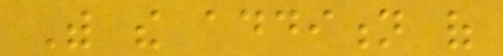With the addition of
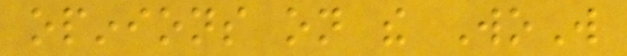opinions on the WoW
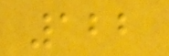122
